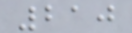210
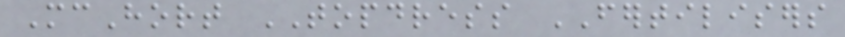McHort TOPDRESS FERTILISERS
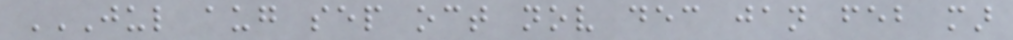JUL AUG SEP OCT NOV DEC JAN FEB MAR
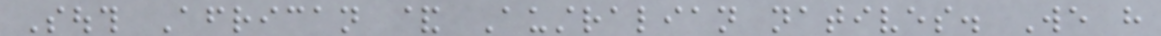South African & Australian natives. We have
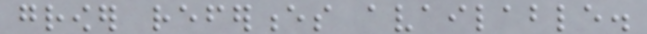grower references available.
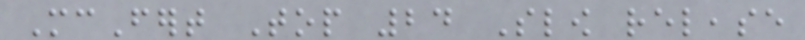McFert Top 24 Slow release
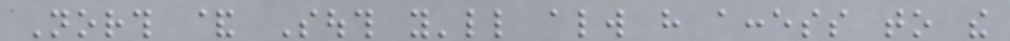North & South you'll always have access to the
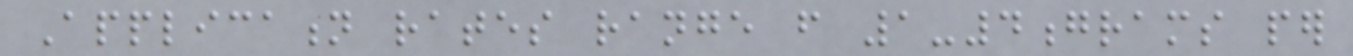Application rates range from 1-4grams per
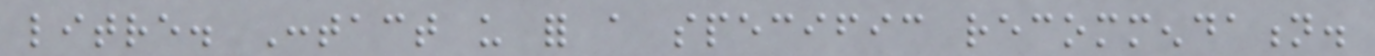litre. Contact us for a specific recommendation.
